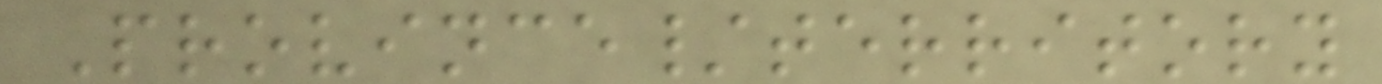Province/territory
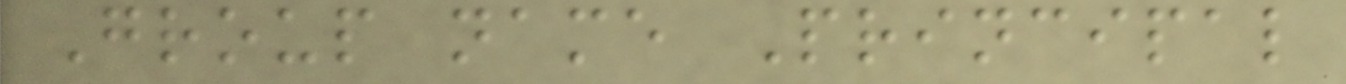Group name Principal
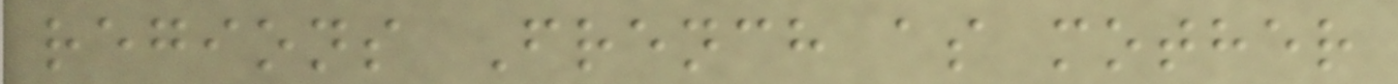regions French as mother
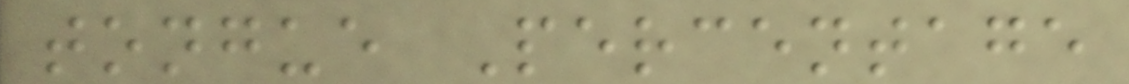tongue Percentage
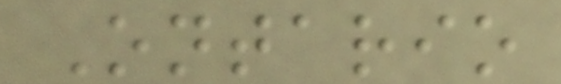Ontario
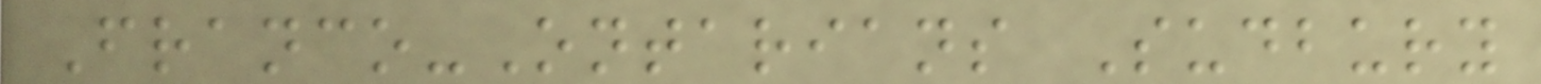Franco-Ontarians Sudbury
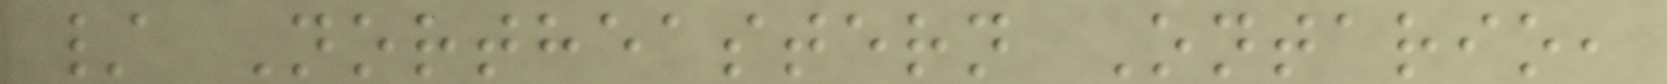/ Northeastern Ontario,
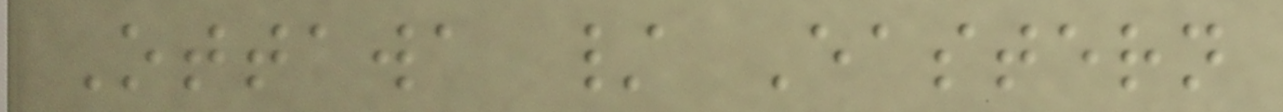Ottawa / Eastern
